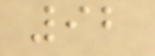92
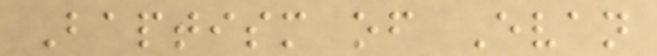Baptism of Evan
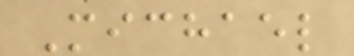Michael
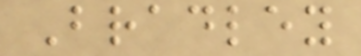Bradley
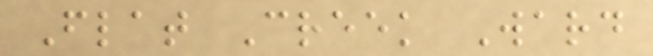Flat Creek Ward
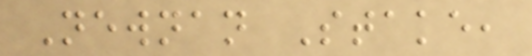Newnan Stake,
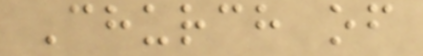Church of
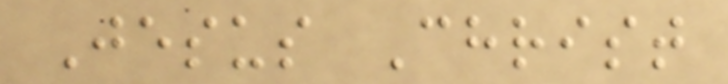Jesus Christ
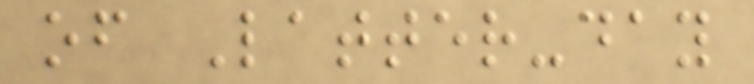of Latter-day
